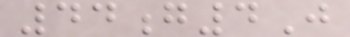44g4J
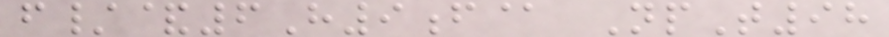f/&6H9f@ NpT98
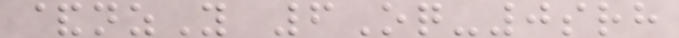&nzY 6Oq-0srh
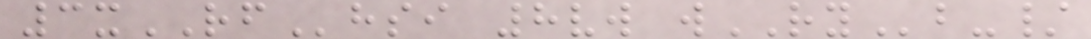3xRFhsi 8vw wRYb-/
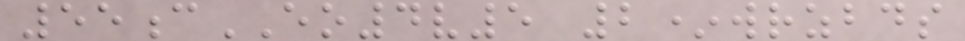55cEO4v5 2*wrzbds
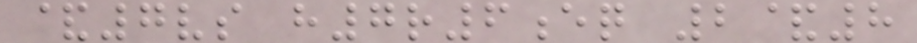&7vs h7r6eq 2&8
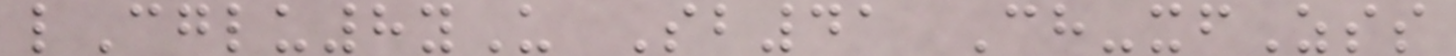lCglu8yU Sb41 Ch-xfZss
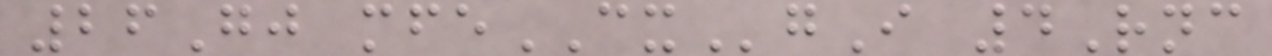26Gj mfeCXgI 4Rnc
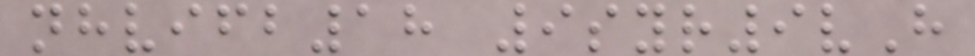nhvifb18 9syr9vH
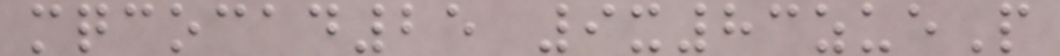mqcocad25 9x83zueP
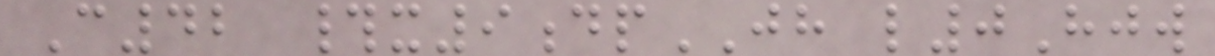C42 #x9dpJH l0Hjw
